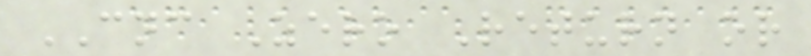CNC Zero Return or
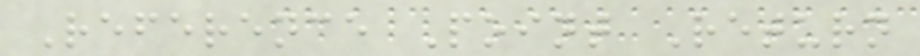Reference Point Return
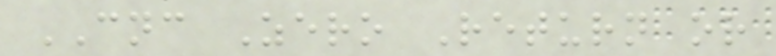CNC Zero Return or
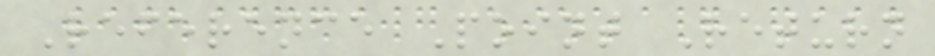Reference Point Return
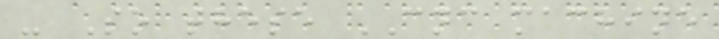- So these CNC machine
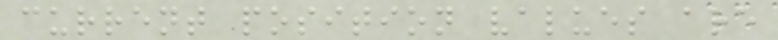current position values are
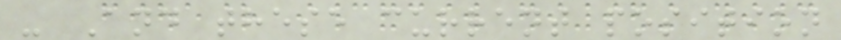- And these current position
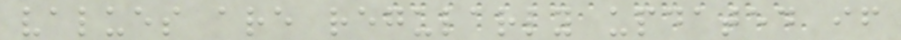values are regularly updated if
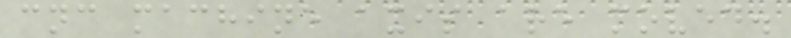cnc machine axis are moved.
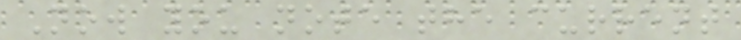Now you note the current
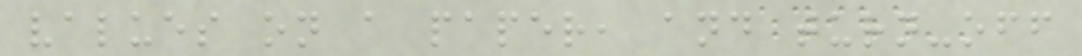values on a paper, and turn-off
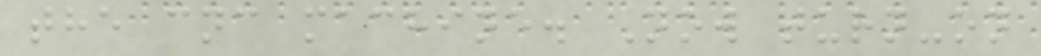the cnc machine. Now turn-on
